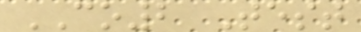CO2 Test
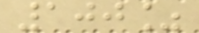100%
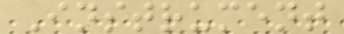Instrument
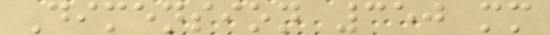Dimension 350 mm
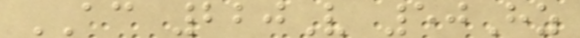AC 220V 50Hz
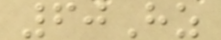60Hz
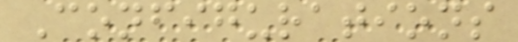Configurations
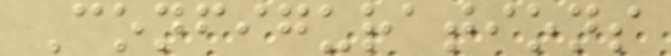Configurations
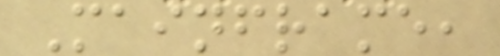Mainframe,
